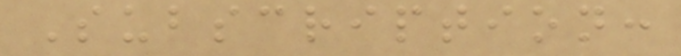Subscription:
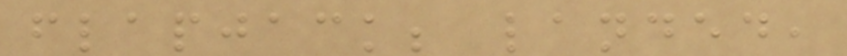flapjack; landed,
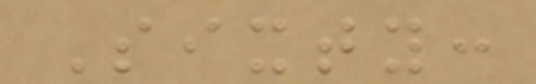Sixty:
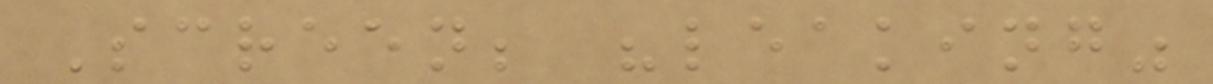Screen; "leaking"
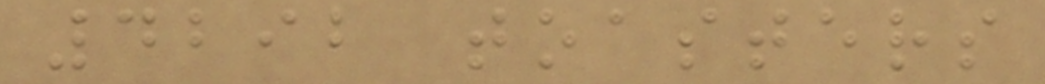4292 toasters
